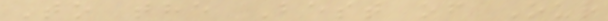To the Best of Our
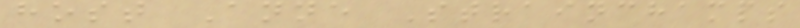host Anne Strainchamps
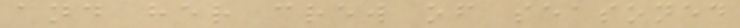and her crew of seasoned
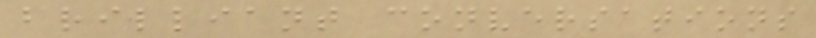brilliant conversations
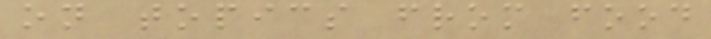on topics from food
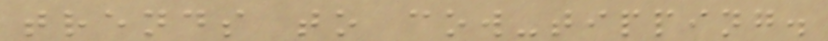trends to cow-tipping.
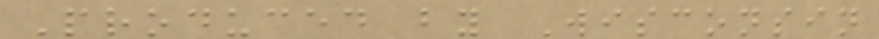Produced by Wisconsin
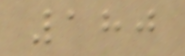180
